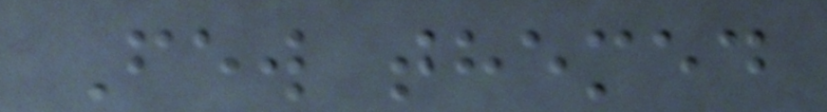Few themed
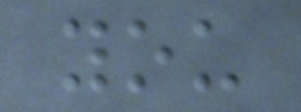you
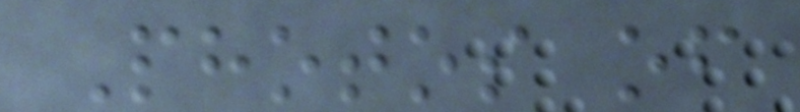Photos of
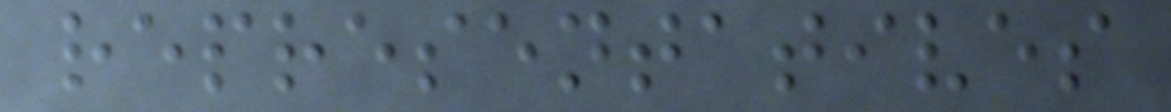representatives
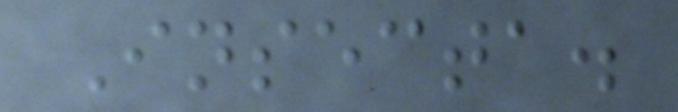Insecta.
